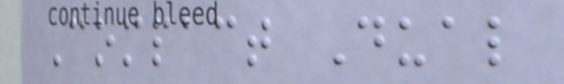Compact Dual
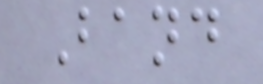Band
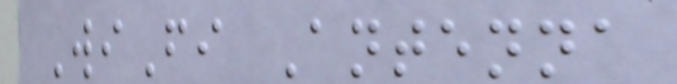WiFi Antenna
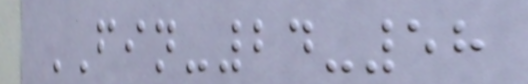FIN-24-58
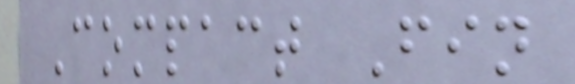Compact Fin
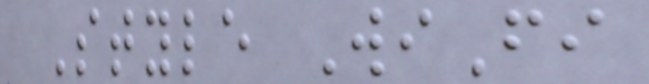Style WiFi
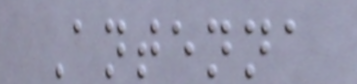Antenna
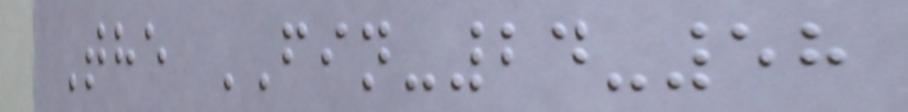The FIN-24-58
